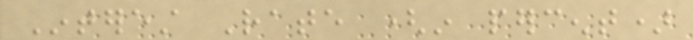Interest Rate (in percent)
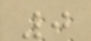0
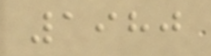1980
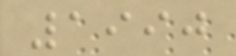1990
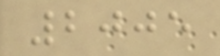2005
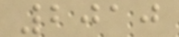2010
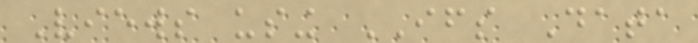Views using IFS Data
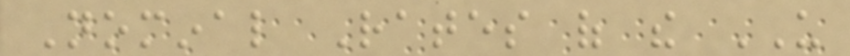Nominal Rates of the US
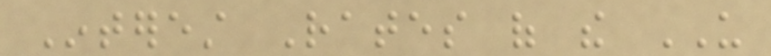Interest Rates of the US
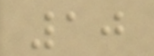10
